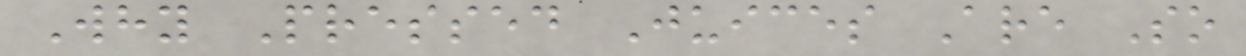Why Pressed Juices Are So
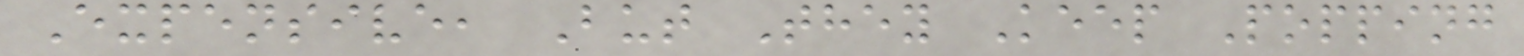Expensive, But They Keep Popping
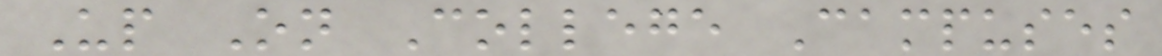Up On College Campuses
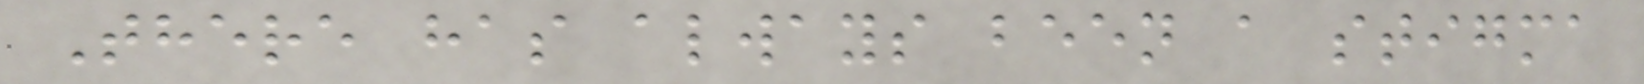There has always been a stigma
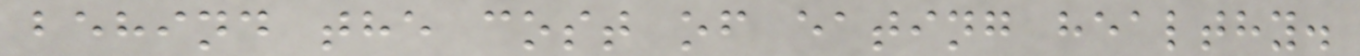behind the cost of eating healthy.
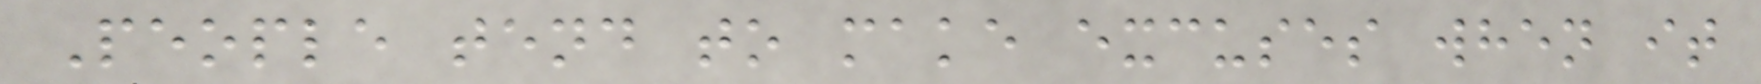People tend to make excuses when it
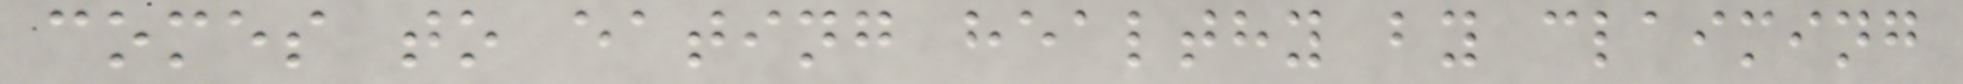comes to eating healthy by claiming
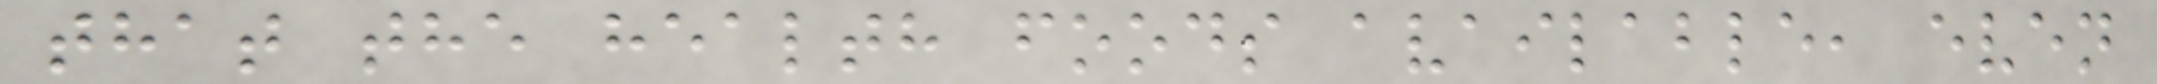that the health foods available, even
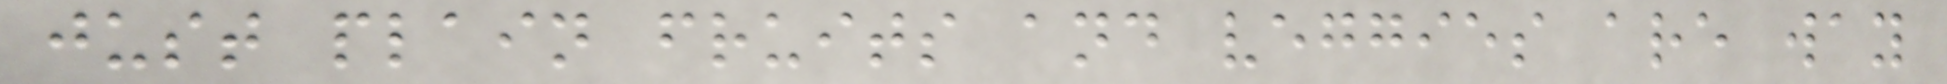just plain fruits and veggies are way
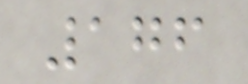176
